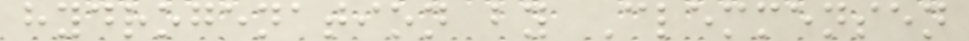hydrogenation by Clemmensen
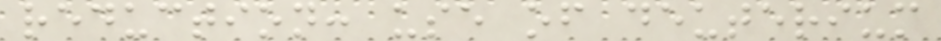reduction: use of deuterium
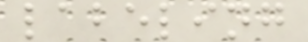labeling
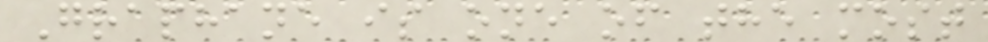Graphane is one of the most
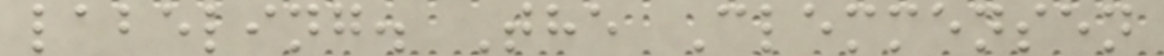labeling. The Clemmensen
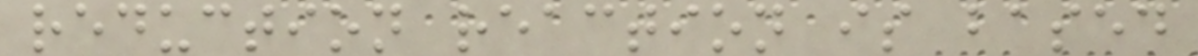reduction reaction is based
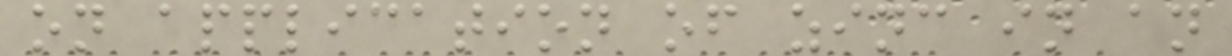on application of zinc in an
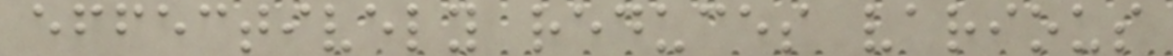effectively reduces various
